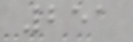251
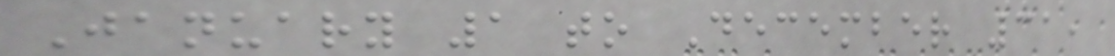January 1 to December 31,
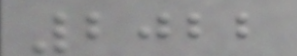2022
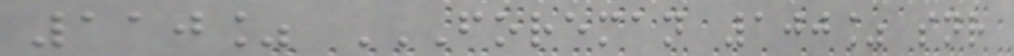110% FOREMAN 100% SNR
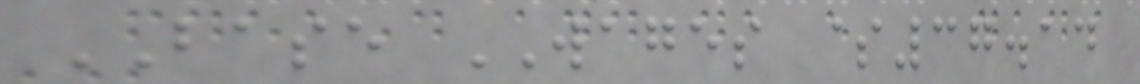BASE WAGES $37.14
